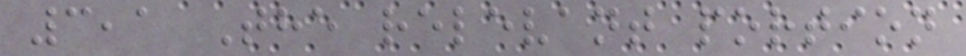3,1 The relevant portion
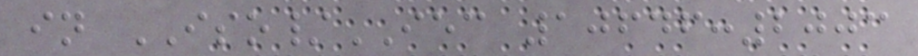in ISO/IEC 10646:2003
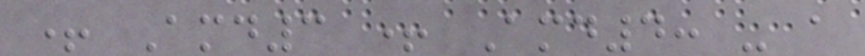+ Amd3 + Amd4: - a
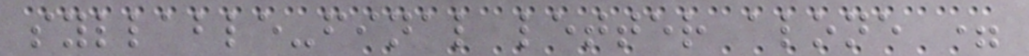syllable-final letter alone =
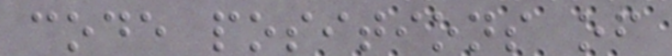code positions of
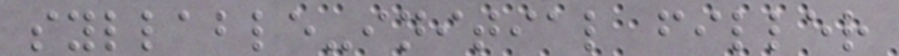syllable-initial filler
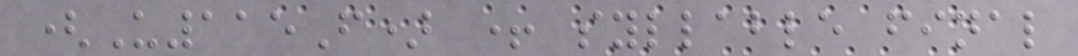(U115F) + syllable final
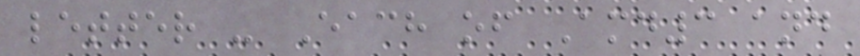letter - Each of Amd3 and
